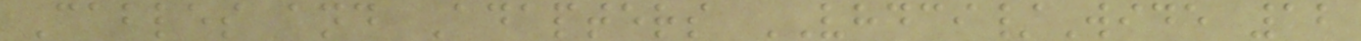Cables and Adapters VHDCI/Wide 12
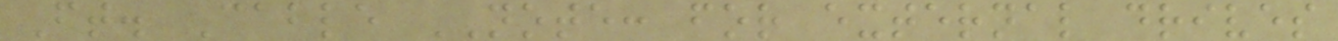Ft. Cable NOTE: for external drives
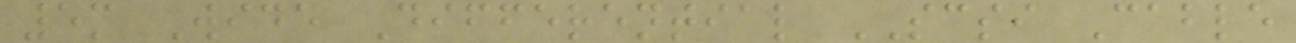5m Wide Differential SCSI Cable
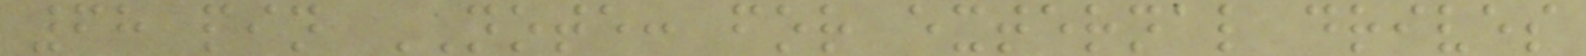68 pin NOTE: for external drives
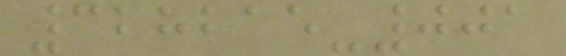328215-001
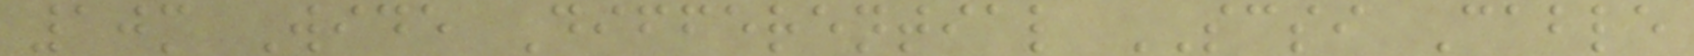10m Wide Differential SCSI Cable
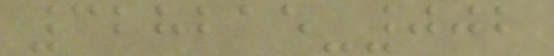328215-002
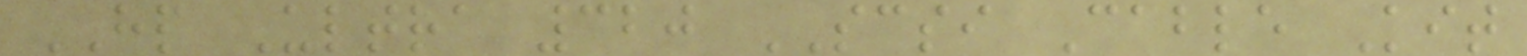HP Ultra 320 SCSI Cable Kit
